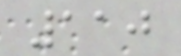110
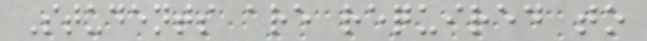Students are required to
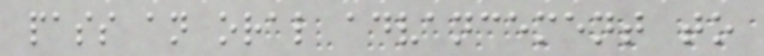pass an oral advancement to
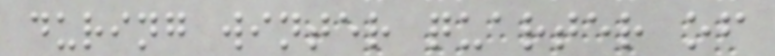during winter quarter of
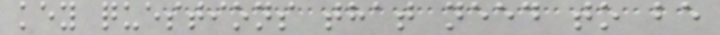key questions that need to be
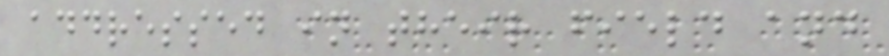addressed in their field and
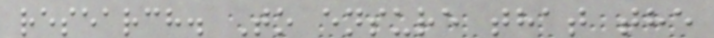research. To ensure that the
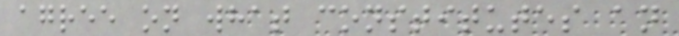agree on what constitutes an
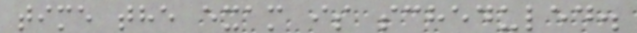time the exam is scheduled.
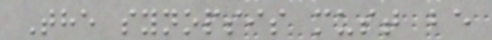The synopsis must be
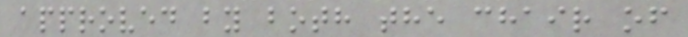approved by both the chair of
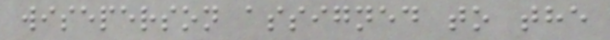wiseperson assigned to the
